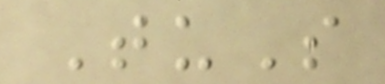TuS
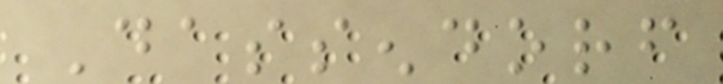Dassendorf
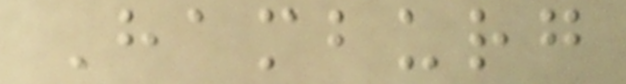Hamburg
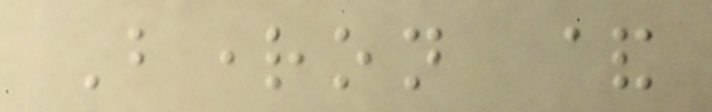Brighton &
